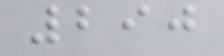290
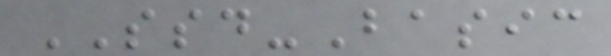SSD-Basic
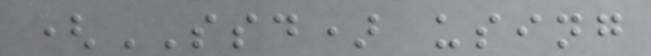(SSD) using
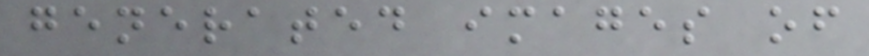generated images of
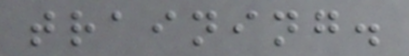training.
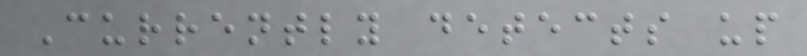Currently detects up
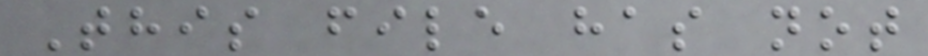This file has not
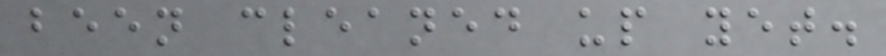been cleaned up yet.
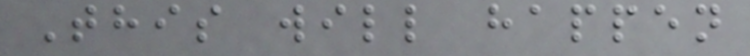This will happen
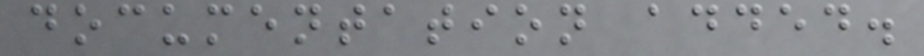documentation added.
